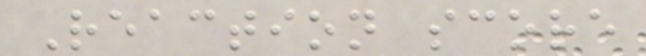Reaction score
